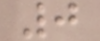0
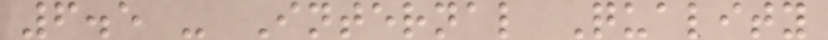6.5 - Internal Quality
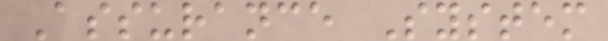Assurance System
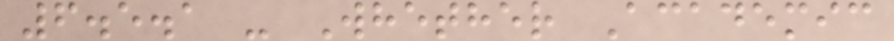6.5.1 - Whether Academic
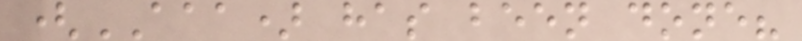(AAA) has been done?
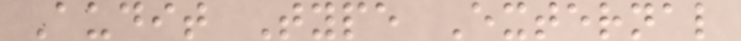Audit Type External
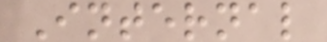Internal
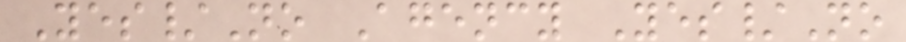Yes/No Agency Yes/No
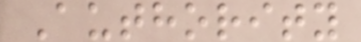Authority
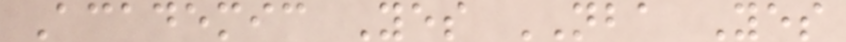Academic Yes NBA Yes
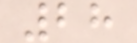28
